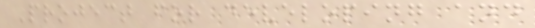Project for developing and
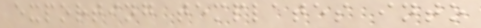exporting templates into
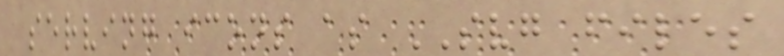serving icons as SVG files
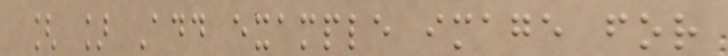[ ] Add example image for
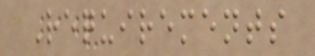Requirements
